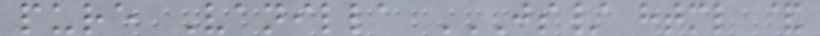pure Vanilla JS/ HTML &
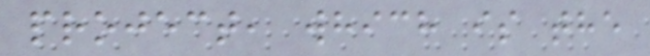project, which is the
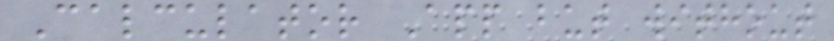Calculator App but without
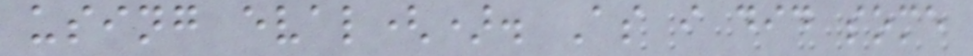using eval(). As i did some
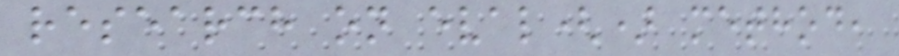research on eval() method,
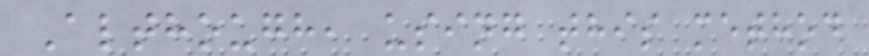Although, using this method
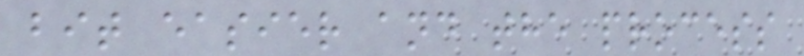bit easier and the process
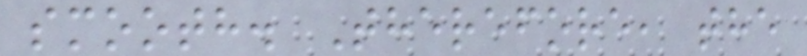smooth. Therefore, the
